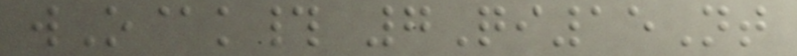wO@k# 7Qi15Nt
